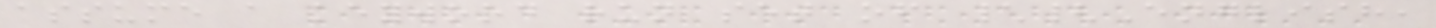assume a keyword run set of \{English,
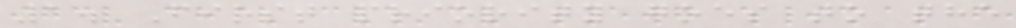1. First priority goes to the
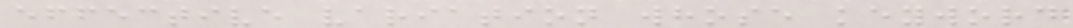effective variation whose keyword
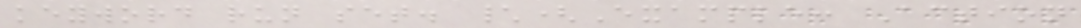keyword run set. \(Example: Action
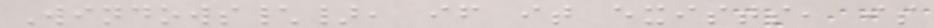Windows\}, if it exists, is
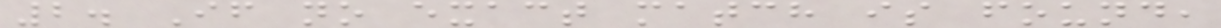2. If no exact match is found,
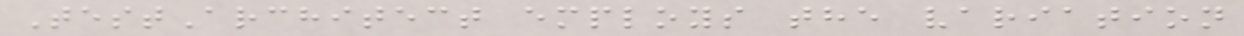TestArchitect employs the variation
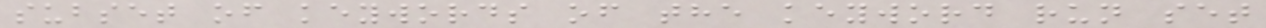subset of keywords of the keyword run set
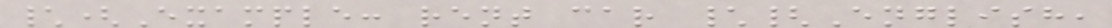\(Example: rent car \{English,
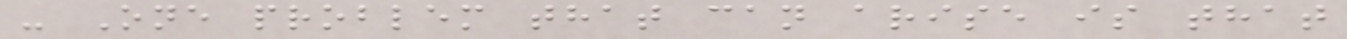- One problem that can arise is that
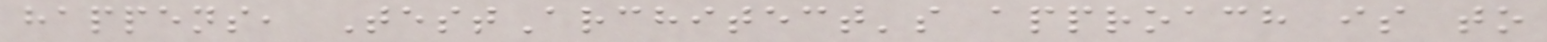happens, TestArchitect's approach is to
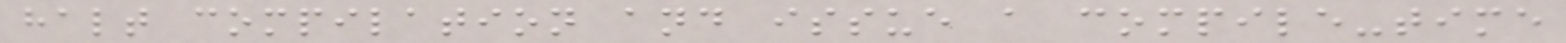halt compilation and issue a compile-time
